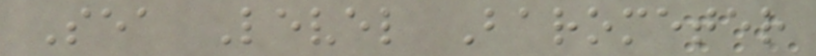Sea Level Barometer
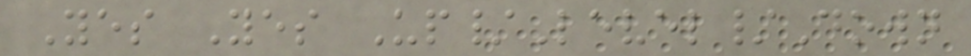Yes Yes Up/Level/Down
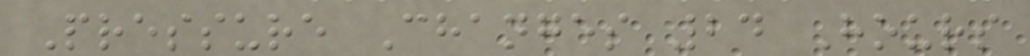Pressure Changes 24 Hours
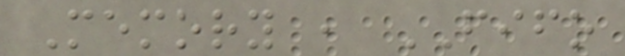Memory , FIFO
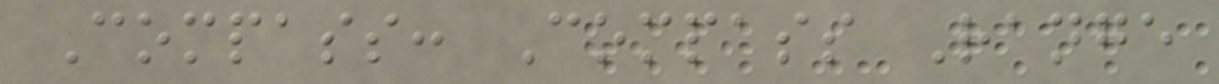Compass: Compass Range
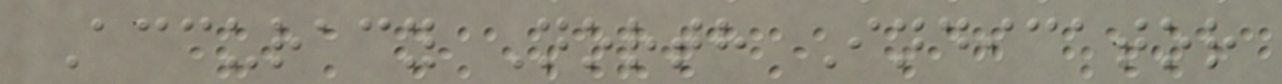Accuracy North Indicator
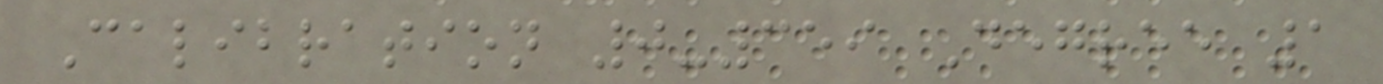Calibration 0-359 Degree 1
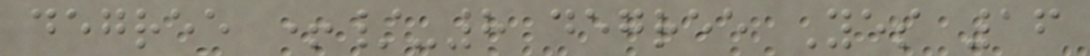degree +/-8 degree Yes 16
